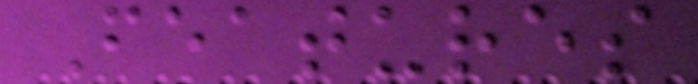Features
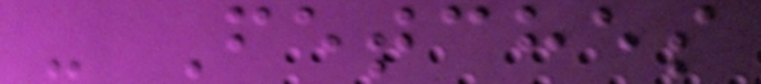- Fetches
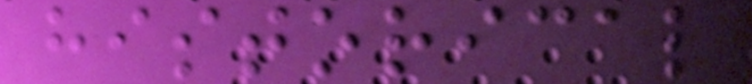historical
